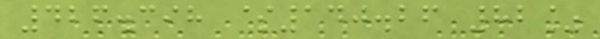426.398 $140.26 82%
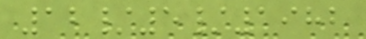12/5/1982
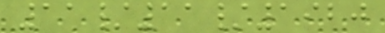11/11/1920
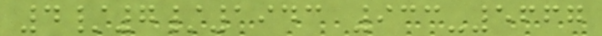4/7/1943 933-5667
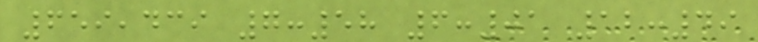659,439 7:58 6:01 12:49
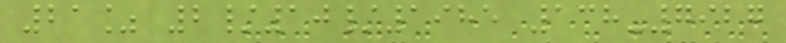21% 2/10/1985 138-7927
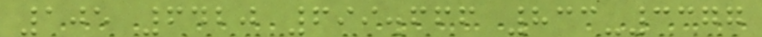105 6420 699.666 833-3377
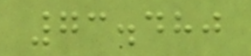73.480
